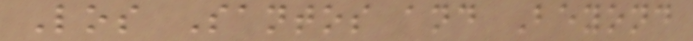Los Santos and Beyond
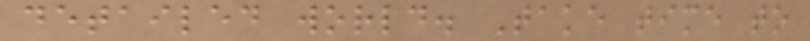detailed world. Take time to
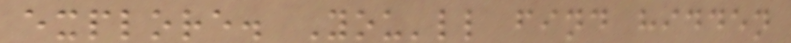explore. You'll find hidden
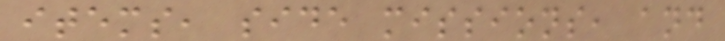items, side missions, and
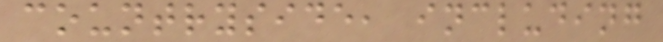countryside, including
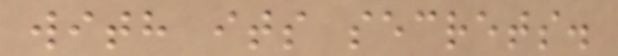with its secrets.
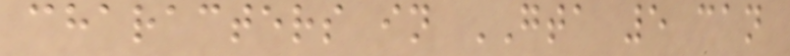characters in GTA 5 can
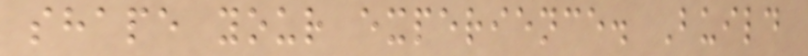shape your experience. Build
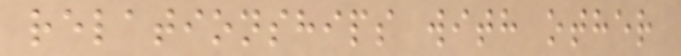relationships with other
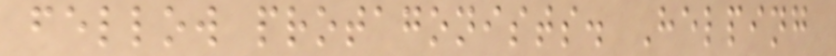fellow protagonists. Helping
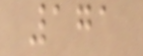171
